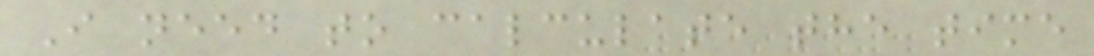I need to calculate the time
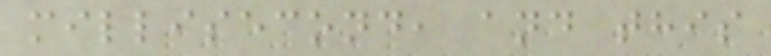millisecond, and this
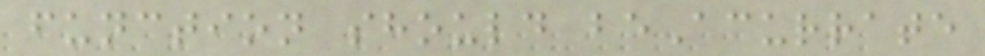function should beAcurrate
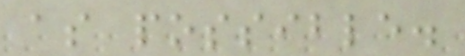as possible.
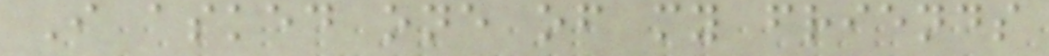I asked one of my friends
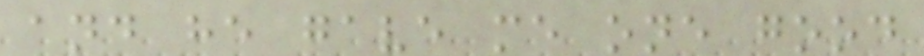and he gave me one good
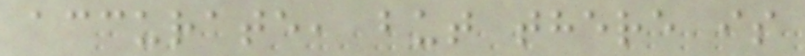accurate, but there is
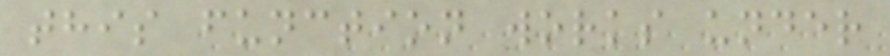this function works under
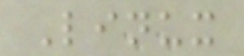Linux
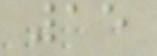15
